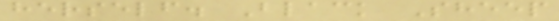herself. Black Sheep
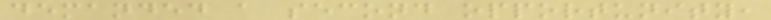demanded a second opportunity,
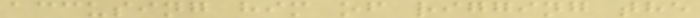accusing him of rigging the
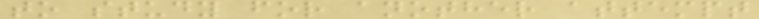to study for another attempt
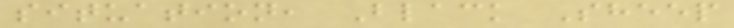situation, Black Sheep
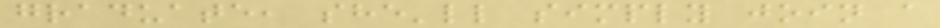graduate, she'll simply join a
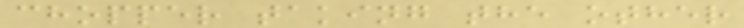chopper taking the other
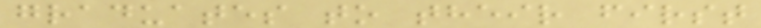graduates to their first
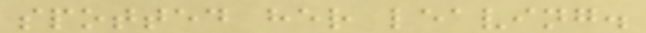spotted her leaving.
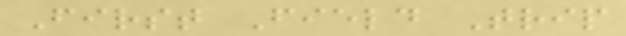First Field Trip
